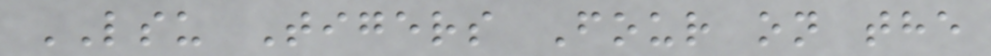LSU Tigers Four on the
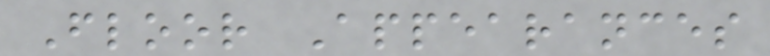Floor Appearances
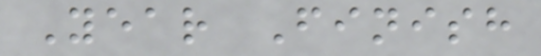Year Finish
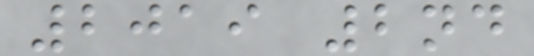2019 2nd
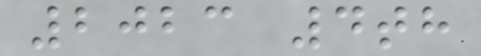2023 4th
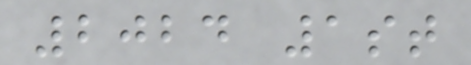2024 1st
